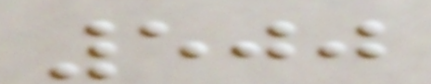500
